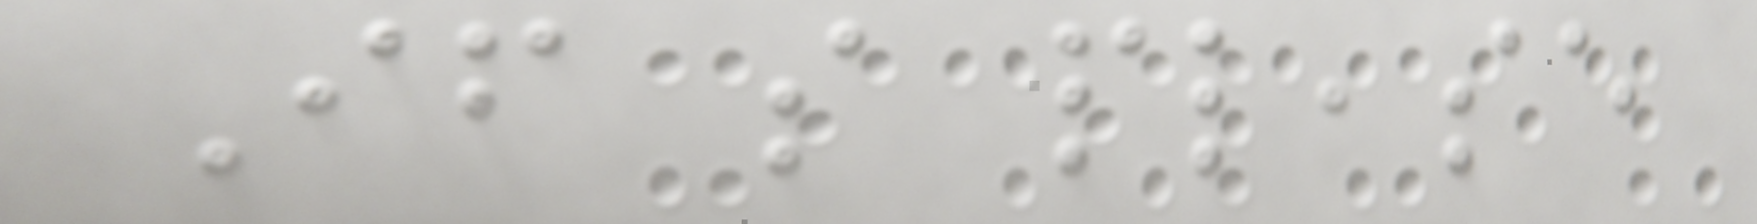If so please
